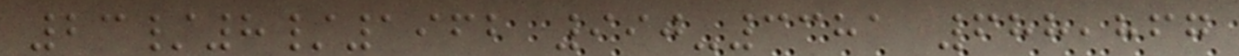23/8/1962 990-3381 688,867
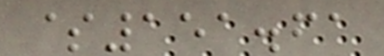$151.61
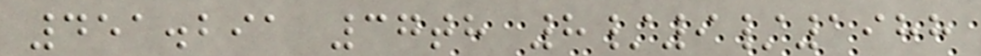451.291 37th 8/9/1988
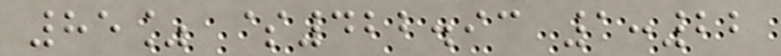85% $422.93 1:22
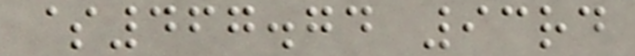$467.74 93rd
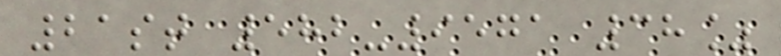21st 582-9571 38%
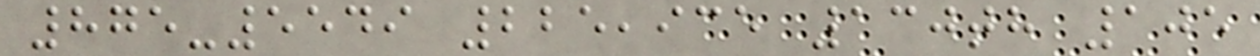875-5549 225,935 130th 105
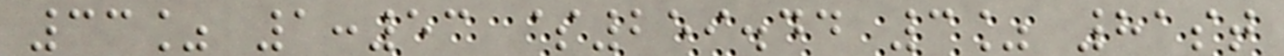33% 1:53 $259.44 3% 81st
